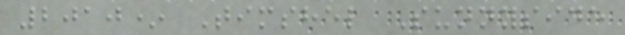2010* Timshel Sunnyside
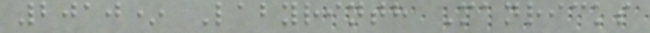2010* Labyrinth Manricks
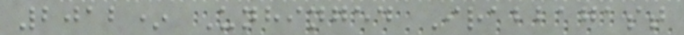2012* Unhinged Irabbagast
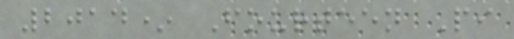2014* Fourteen Pi
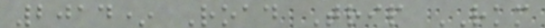2014* Road Trip RKM
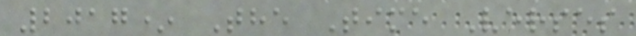2017* The Time Verses
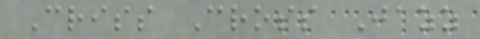Criss Cross Jazz
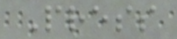Press
